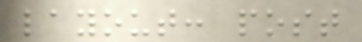layout: post
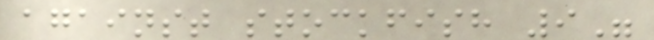against stockfish 9"
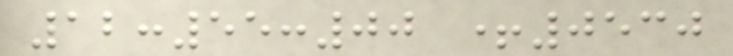12:55:00 +0530
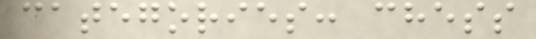categories: chess
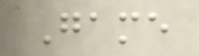Game
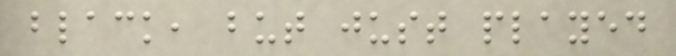black, but just played
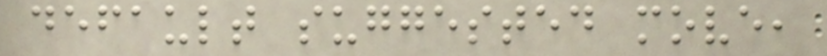default suggested move,
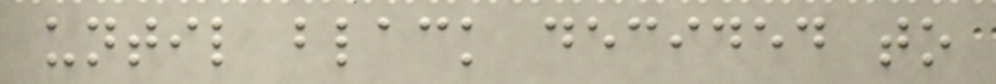until black decided to
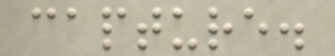capture.
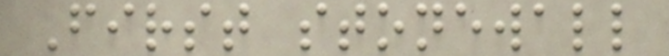First stonewall
